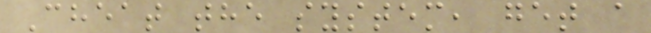Cheat the system, get a
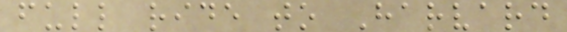full ride to Harvard
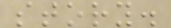story.
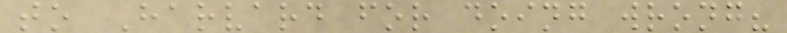to Harvard for doing wrong?
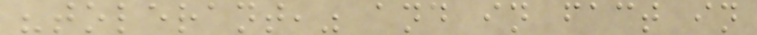"tolerant," and in fact in
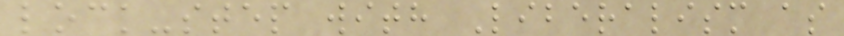lock-step with Liberalism as
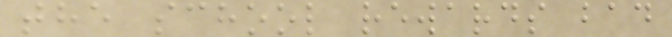the school rewards bad
